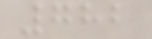782
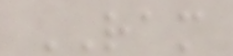RAM
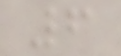6
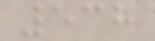538
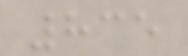835
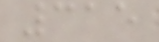315
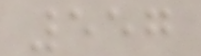557
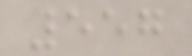557
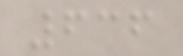636
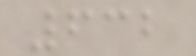632
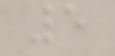5
